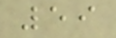59
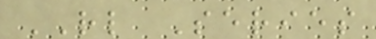RL Series
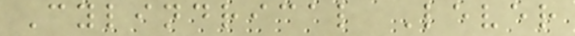Cylindrical Lever
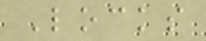Locks
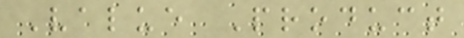Value Product
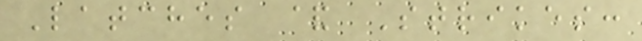Latches & Strikes:
